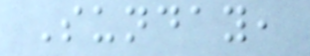Sunday,
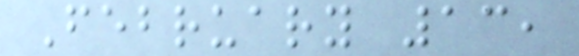February 13,
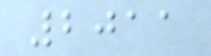2011
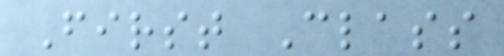First Class
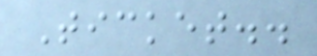Ticket..
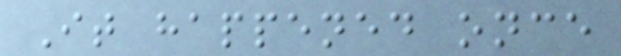It happened once
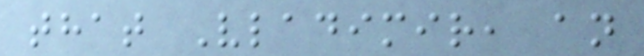that Vladimir, an
